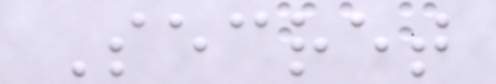Secret
